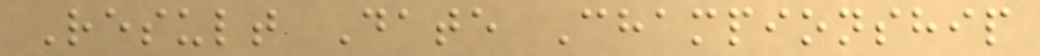Result Date Championship
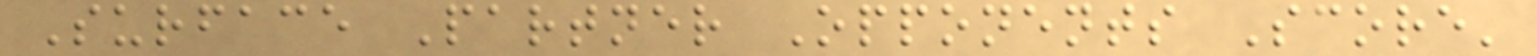Surface Partner Opponents Score'
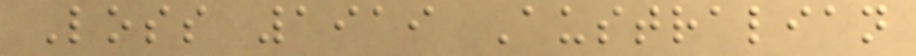Loss 1919 Australian
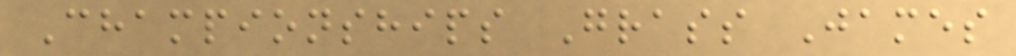Championships Grass James
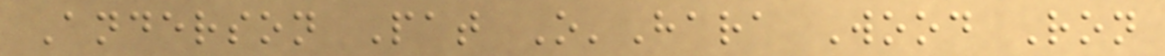Anderson Pat O'Hara Wood Ron
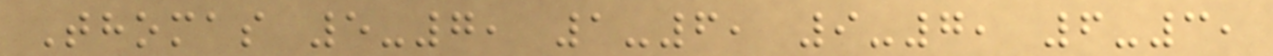Thomas 5-7, 1-6, 9-7, 6-3,
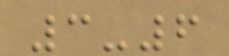3-6
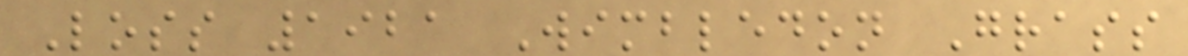Loss 1921 Wimbledon Grass
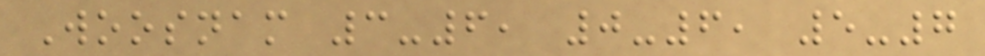Woosnam 3-6, 0-6, 5-7
